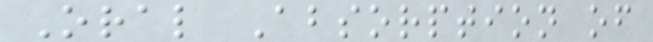Oral Absorption of
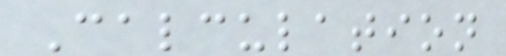Calculation
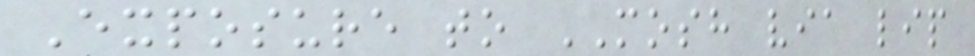Exposure to MOSH via lip
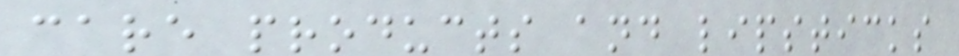care products and lipsticks
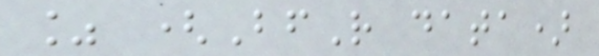% (BfR data)
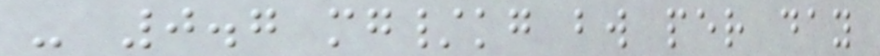- 0.7 mg/kg bw per day
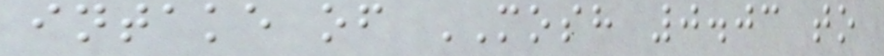intake of MOSH 0.03 to
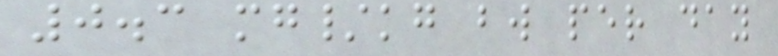0.3 mg/kg bw per day
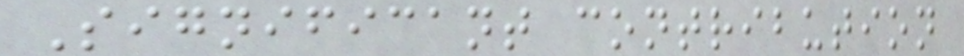Significant contribution
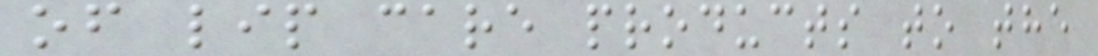of lip care products to the
